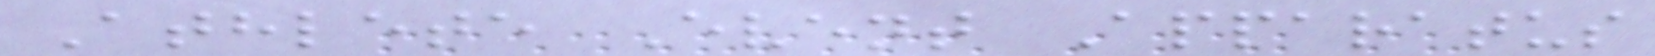Athlete Event Apparatus
